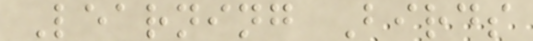Learning Birds
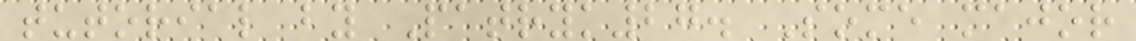tutorial by Patryk27. Some major
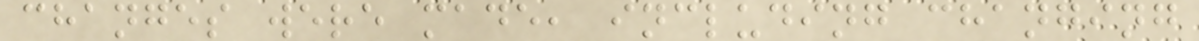changes were made, including changing
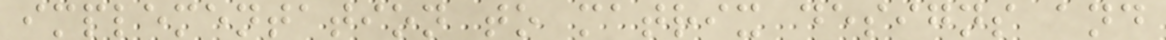implementation to matrix designs and
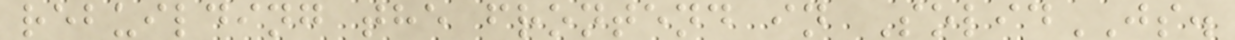rebuilding the frontend in SolidJS.
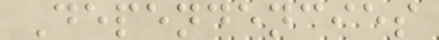Dependencies
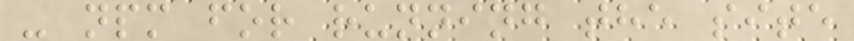- npm for running the site
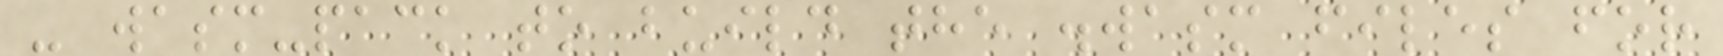- wasm-pack to build the .wasm files for
